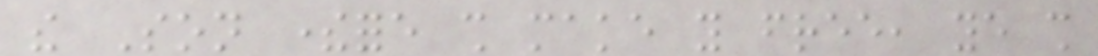the Son therefore shall make you free, ye shall
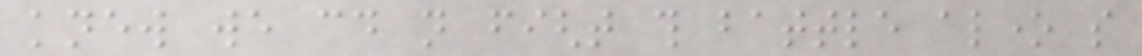knew we could not fight this battle alone so
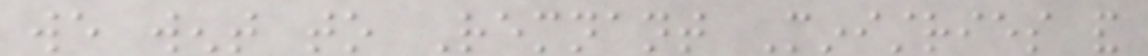we went to Remnant Ministries and
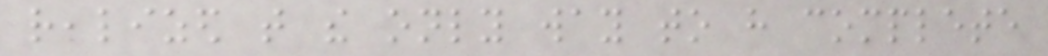realized that the only way to have complete
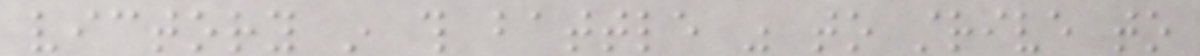victory in this battle was to strive to
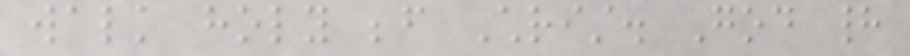walk holy before Christ. God had
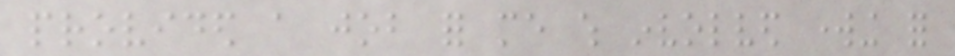provided a job for me which involved working for
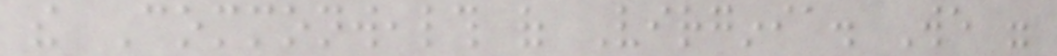the Commonwealth of Virginia. We were
